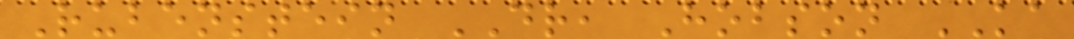Rubenstein DR, Hobson KA
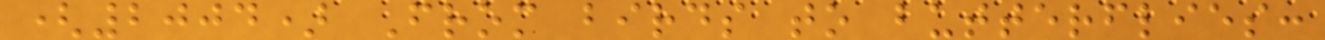(2004) From birds to butterflies:
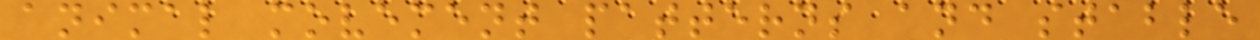animal movement patterns and stable
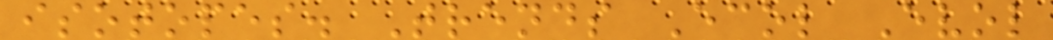isotopes. Trends Ecol Evol
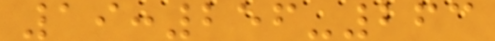19:256-263
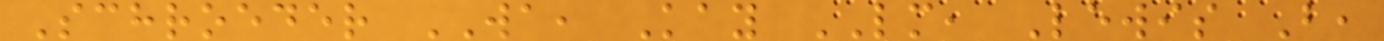Schroeder WA, Kay LM, Lewis B,
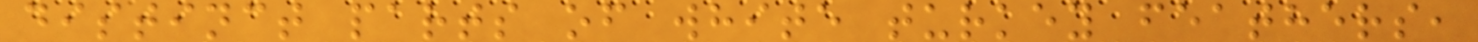distinct parts of white turkey feathers,
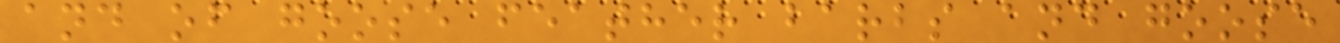and of goose feather barbs and goose
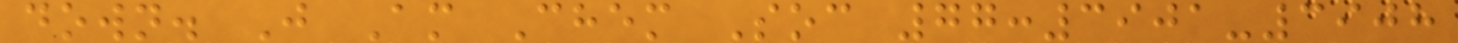down. J Am Chem Soc 77:3901-3908
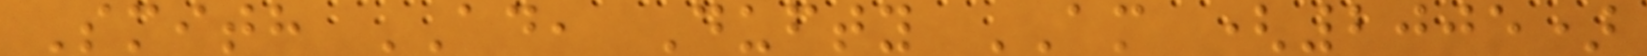Smith AD, Dufty AM (2005)
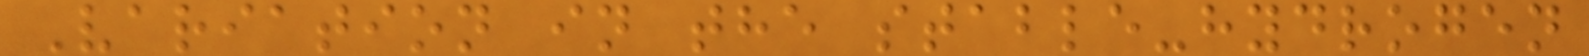Variation in the stable-hydrogen
